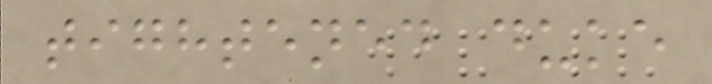tightened duke
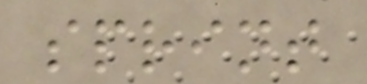sprint
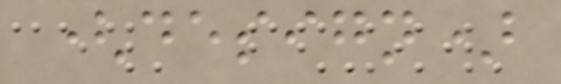(design)
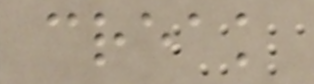creak
